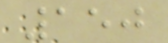150
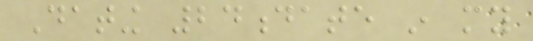Dating 24date in my
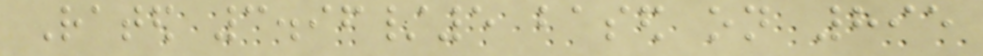Rated 3.96/5 based on 895
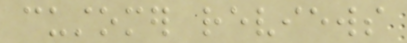customer reviews
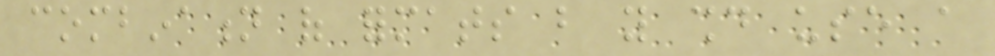combination of formats but you should use a
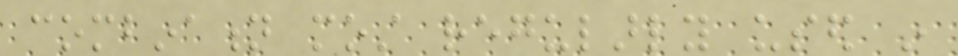combination most regularly used in
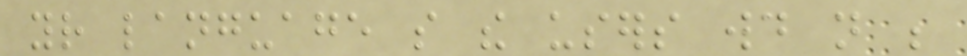your language so the users would not be
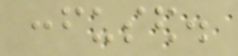confused.
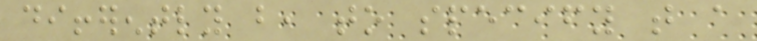differently but, to specify that a
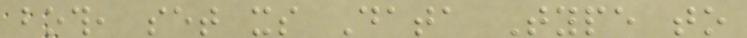both, set its Data Type to
